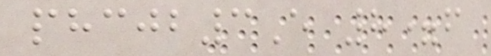phcjb3E 8=f
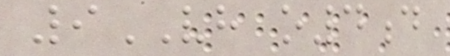9VH o4d
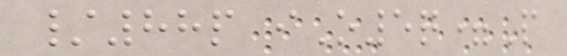/88p iO5q=P
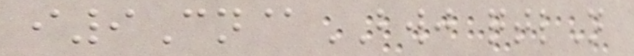i9Cn@BWJ qtlN
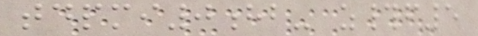tdpmi0hb- z#f5
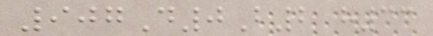907D0B2 h33
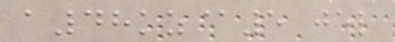a48kz@5 jel
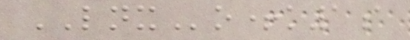LNXo+k1a
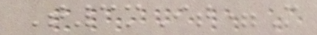T3mIt=M
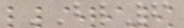BL6
